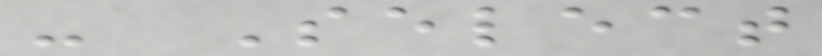- Select
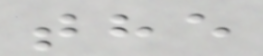the
